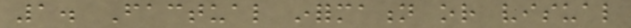1. Factual information or visual
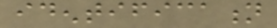identification
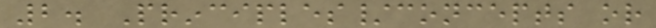2. Principles/concepts or
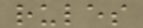rules
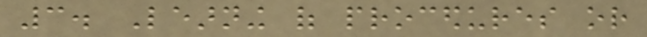3. Learning of procedures or
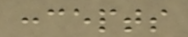concepts
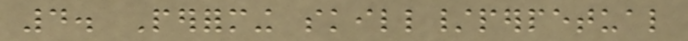4. Performing skill/perpetual
